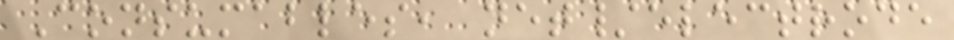Consumables, net/electrode
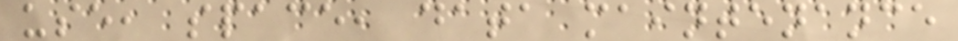use, space, data maintenance
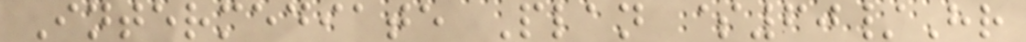Intermediate Plan $60/Hr
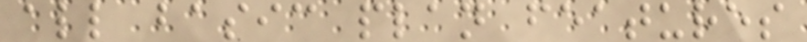all basic plan features
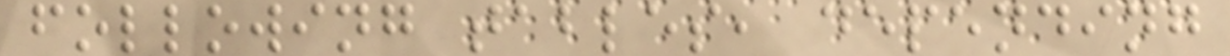following tables, depending
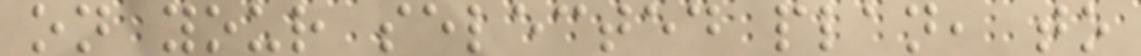on your selected plan, to
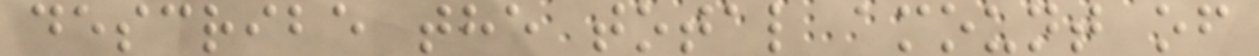describe the total amount of
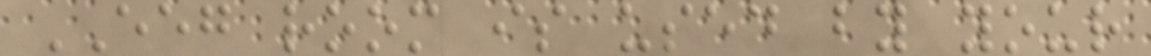EEG room is used by your
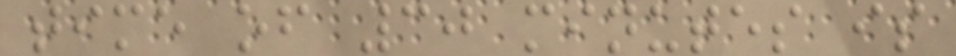time of 30 minutes is
